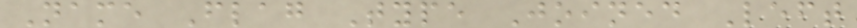Name Flag Type Joined Left
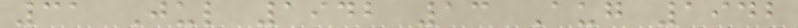31 Jul 1942 13 Aug 1942
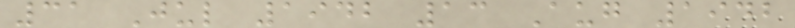31 Jul 1942 13 Aug 1942
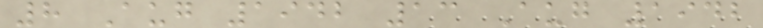8 Aug 1942 13 Aug 1942
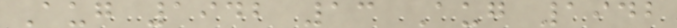Aug 1942 13 Aug 1942
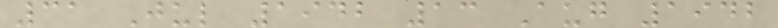31 Jul 1942 13 Aug 1942
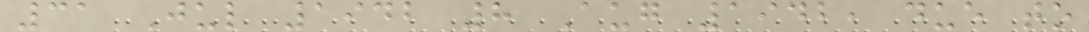31 Jul 1942 8 Aug 1942, due to
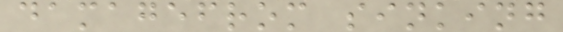damagefrom sinking
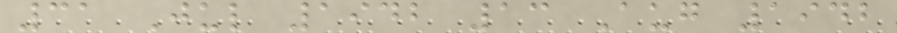31 Jul 1942 13 Aug 1942
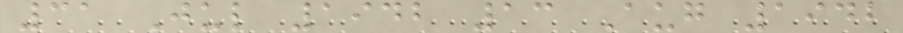31 Jul 1942 13 Aug 1942
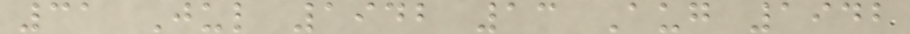31 Jul 1942 13 Aug 1942
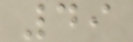49
